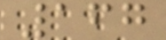167
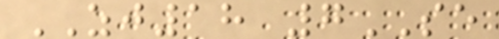ZJ18 7SE
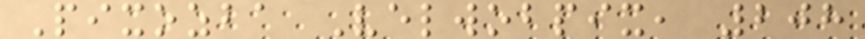Pixozba Velwobpix, 208
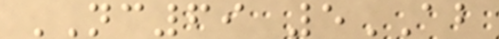NC69 5AB
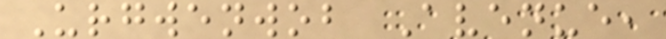Urgwenwob Avenue,
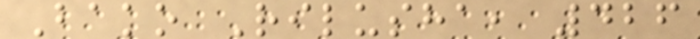Bako Rilusha, 426
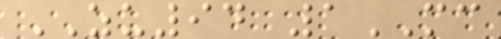ZU94 1MC
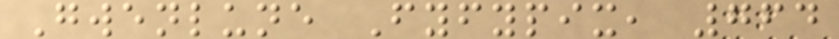Gwenlune Fyfypix, 764
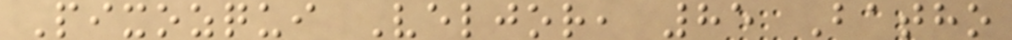Pixozqui Veljor, 85 Batho
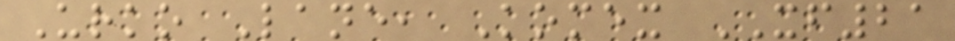Urko Lane, Komex XF21
